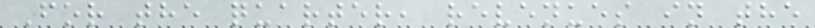For the quarter, revenues in the
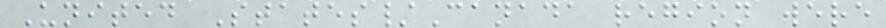United States/Canada region were
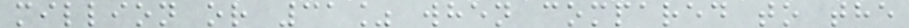million or 31% when compared to the
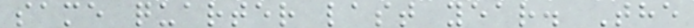same quarter last year. The
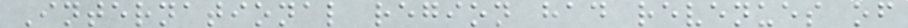International region had revenues of
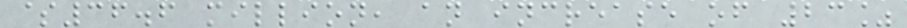$36.6 million, an increase of 23%
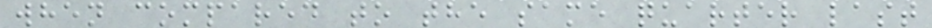when compared to the same quarter last
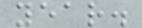year.
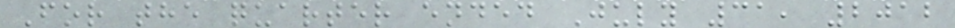For the quarter ended July 31, 2012
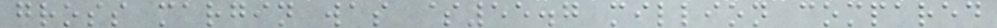gross margin was $55.7 million compared
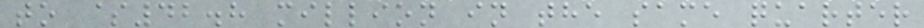to $42.8 million in the same quarter
